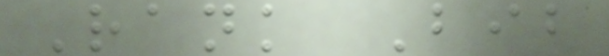Rank Bib
